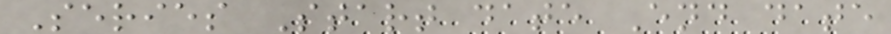Series Start date End date
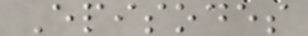Episodes
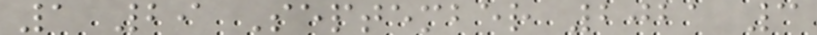1 29 September 2021 3
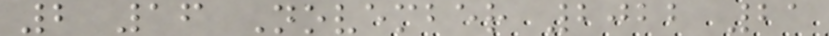2 16 November 2022 21
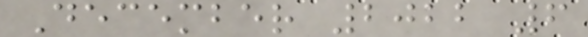December 2022 6
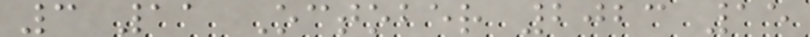3 11 October 2023 15
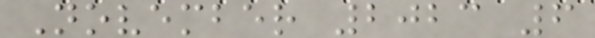November 2023 6
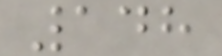148
